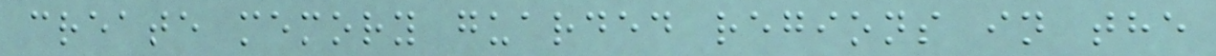create memory guarded regions in the
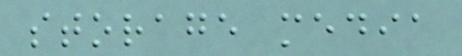storage media
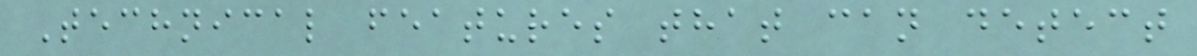Technical features that can detect
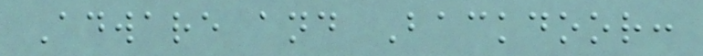Adware and Backdoor:
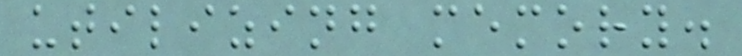utilizing memory.
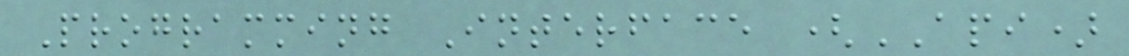Programming Interface (API)
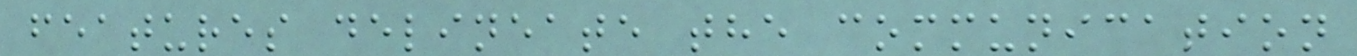features delineate the communication
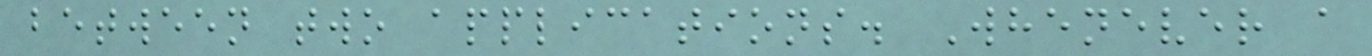between two applications. Whenever a
